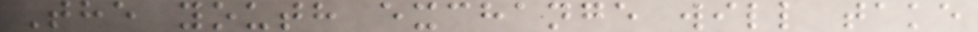The youth exchange will take
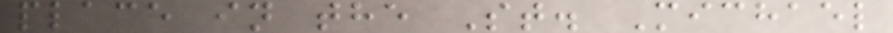place in the St. Michael
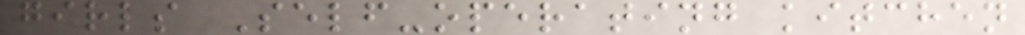girls Self-operating kitchen
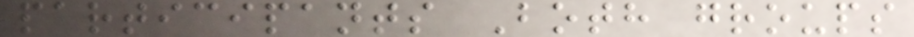participants Both groups
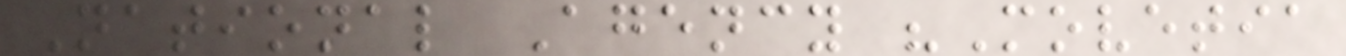National Agency "Movetia
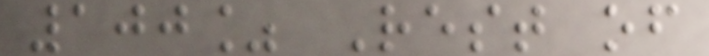100% Rest of
